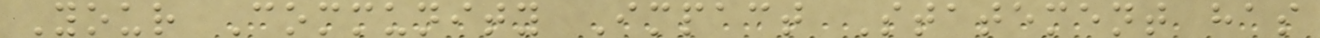Your Community Impact Statement has
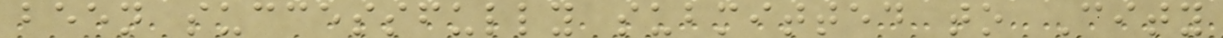been successfully submitted to City
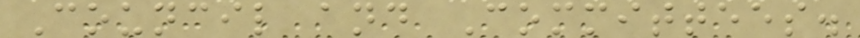Council and Committees.
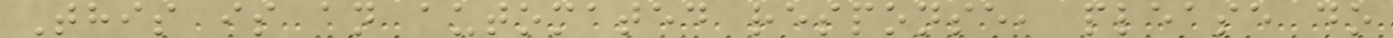This is an automated response, please do
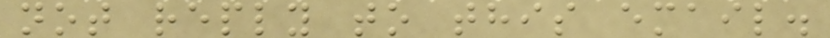not reply to this email.
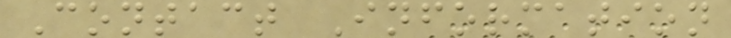Contact Information
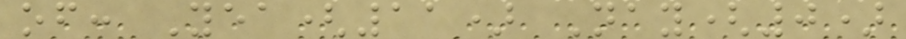of: Yea(11) Nay(0)
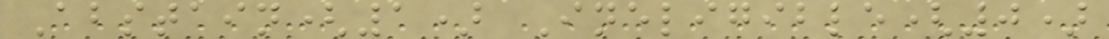Abstain(1) Ineligible(0)
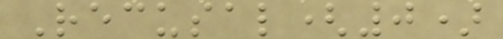Recusal(0)
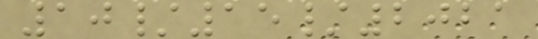10/15/2021
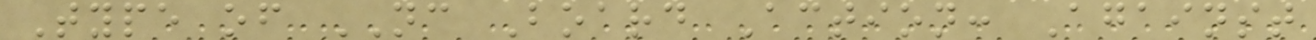Type of NC Board Action: Against
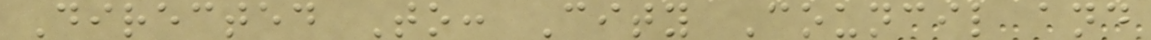Directed To: City Council and
